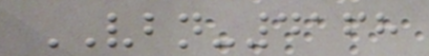VBN-4168
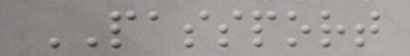PASSPORT
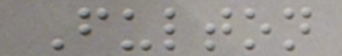Fulton
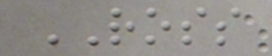ROSS
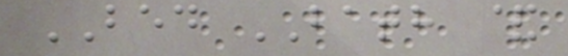BED BATH &
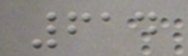614
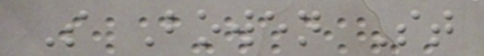S Bowen St
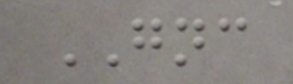GNC
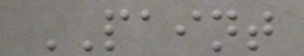PAINT
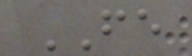FE
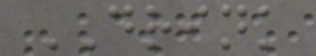DRINK
